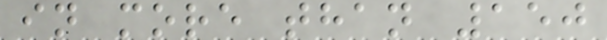in more than 150
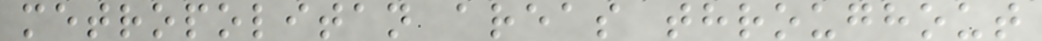metropolitan areas throughout
